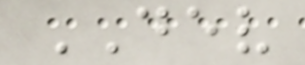DEV
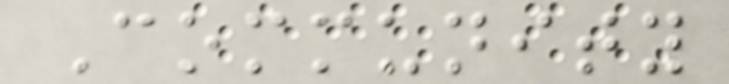Community
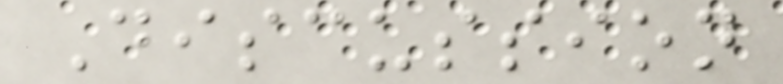Discussion
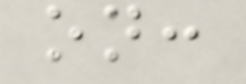on:
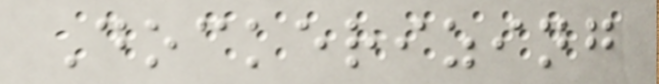Dockerizing
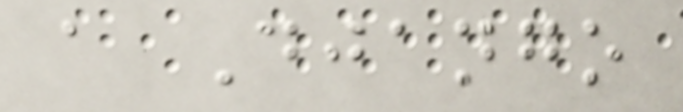a Django
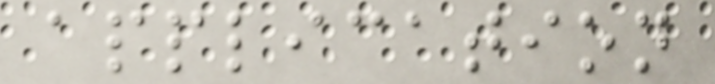application
